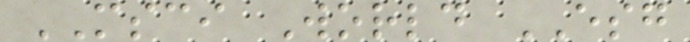MSCI World ESG
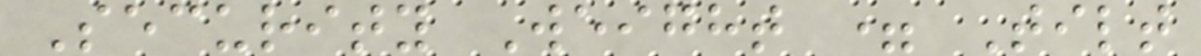Security Weight = Tilt
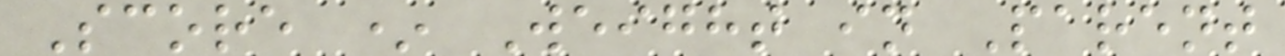Score * Weight in Parent
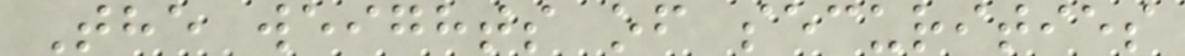The weights of securities
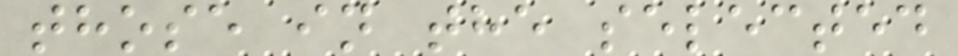those in the selected
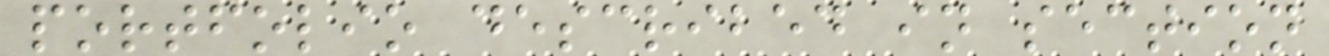portfolio described in section
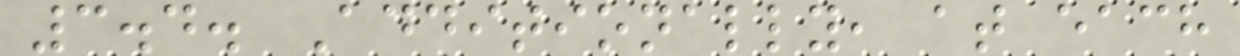3.4. Additionally, at each
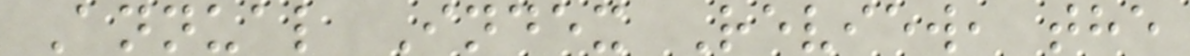Annual Index Review, the
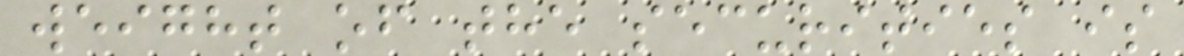weight of the securities is
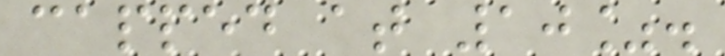capped at 10%.
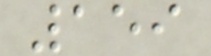159
